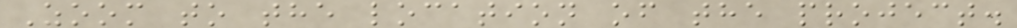Zoom to the location of the project.
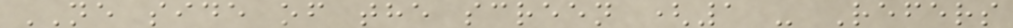NE side of the screen (1 - Refers
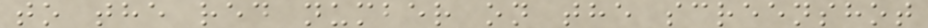to the red number on the screenshot
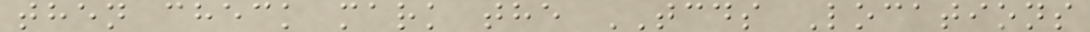then check mark the TCDS Locations
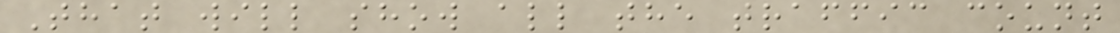That will show all the traffic count
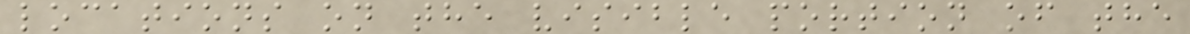locations on the visible portion of the
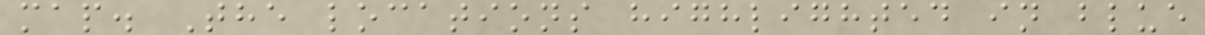map. The locations highlighted in blue
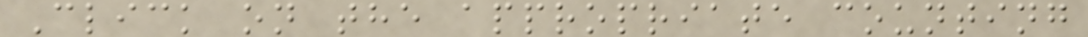Click on the appropriate counting
